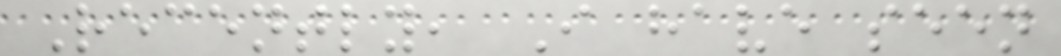Recently, I have seen
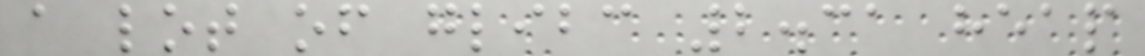a lot of glibc 2.31 heap
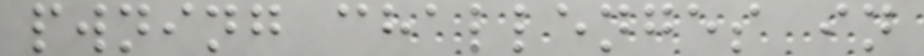pwning challenges in
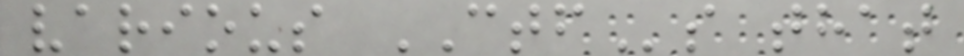various CTFs that
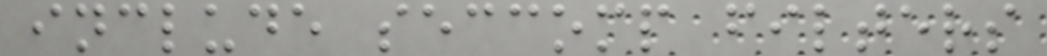include seccomp filters
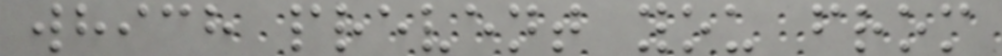which prevent you from
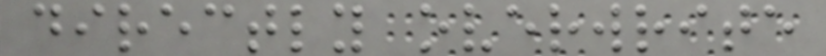directly overwrite
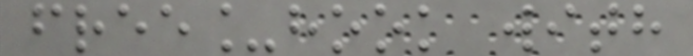free_hook with
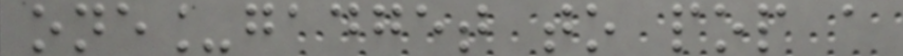one_gadget to pop a
